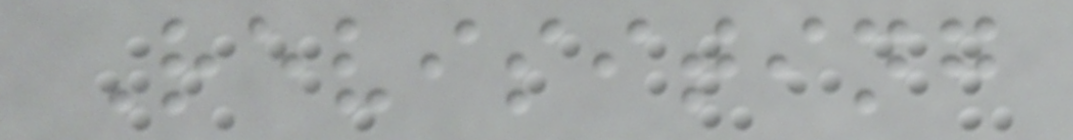Revisiting
